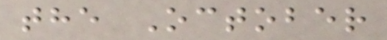the October
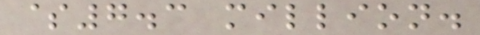$7.3 million.
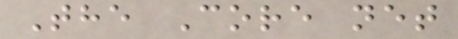The Core net
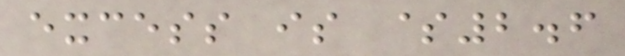excess is $2.6
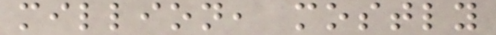million, mostly
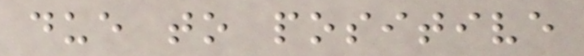due to positive
